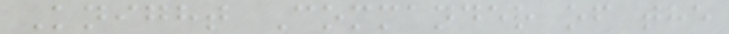Knight Commander of the
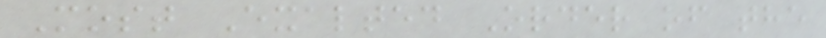Most Exalted Order of the
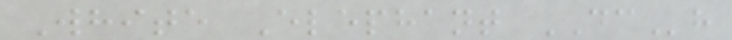White Elephant DCh
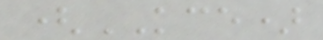(KCE)
